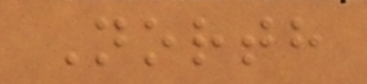North
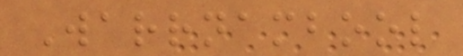Warrnambool
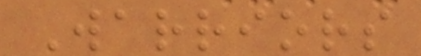Warriors
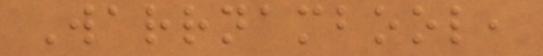Warrnambool,
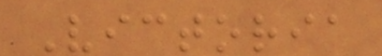Victoria
